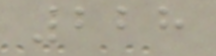228
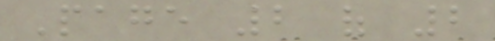Page 2 of 2
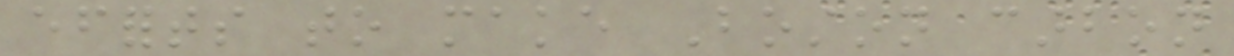efforts to make Boston carbon
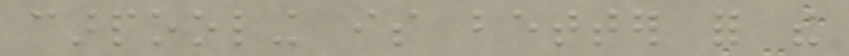carpooling is better for the
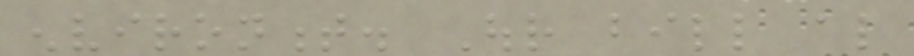environment. Our bill also
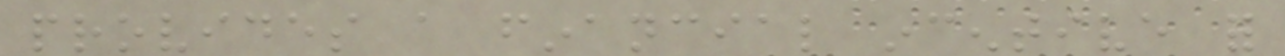provides a financial incentive for
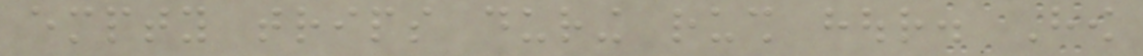empty trips during rush hour. How
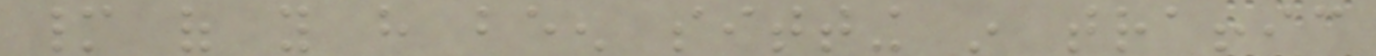many of you have been sitting in traffic
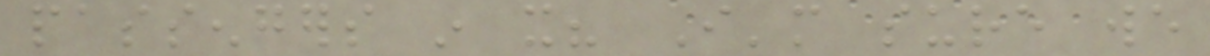passengers in it? I'm sure we
